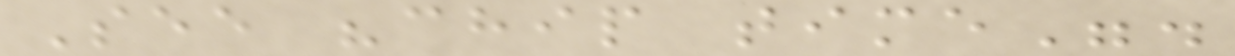See "chip time".
